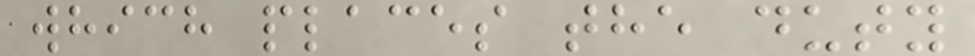which places the duty
